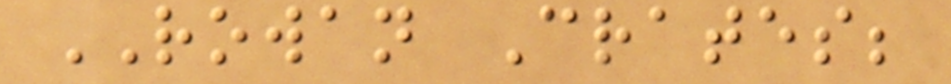ROWAN Crates;
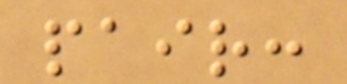pair:
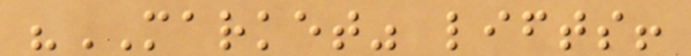"MARKET" lifts!
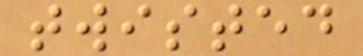twisted
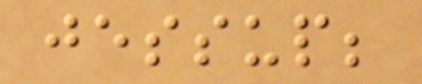jessup;
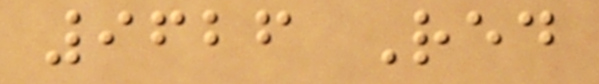9626 Red
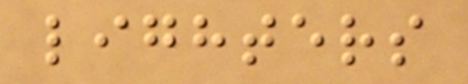lighters
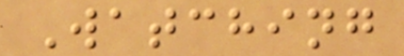Watching
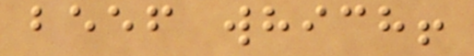beef which!
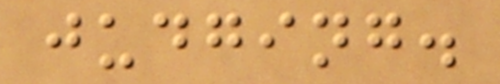judging.
